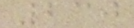230
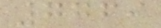7769
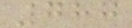787
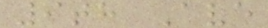9th Ave
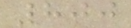800
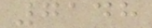7148
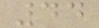44
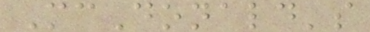McDonald's
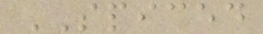SPICED
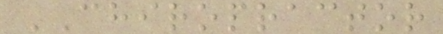CHIROPRACTOR
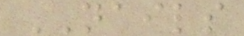NAILS
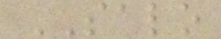SALO
